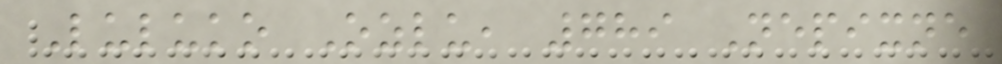Luluko Ozlu, 789 Nepixne
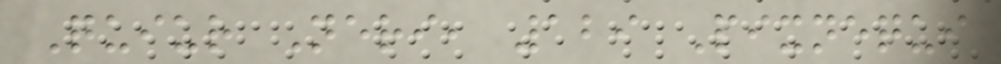Quiur Neri, 129 Pixnequi
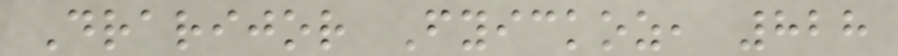Drarijor Fyickoz, 828
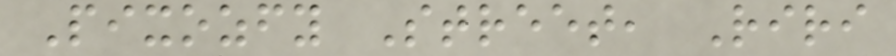Pixozfy Street, Riri
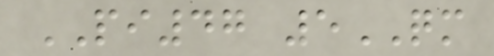PI47 5QM
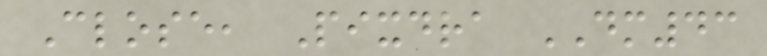Close, Pixdra DM43
